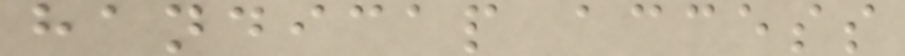handicap access
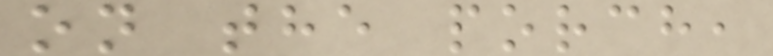on the porch,
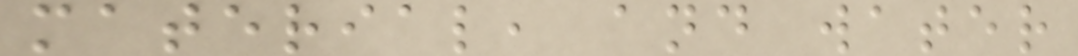material, and water
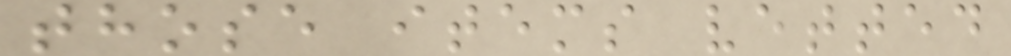those items vetted
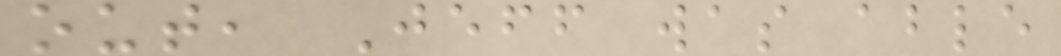out, Jeff was able
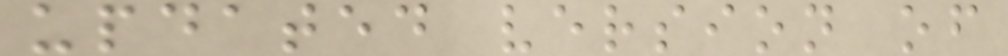updated version of
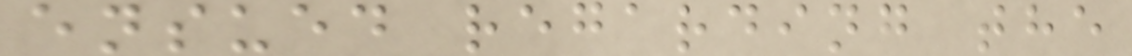ensued regarding the
